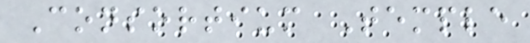Consortium Temple
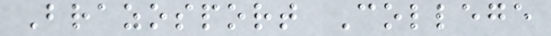Brazosport College
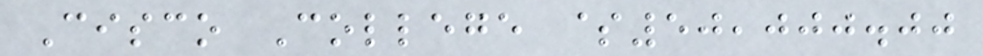Cisco College $50,000.00
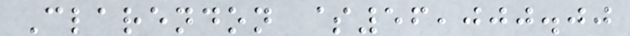Clarendon $56,000.00
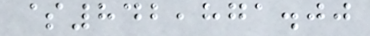$842,871.00
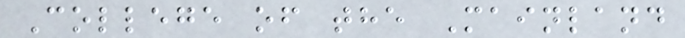College of the Mainland
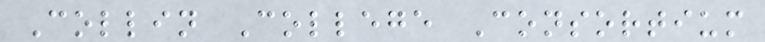Collin College Consortium
